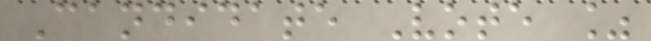Candidate Vote %
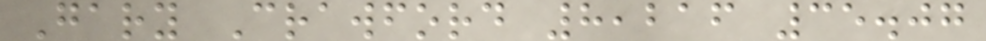Gary Crawford 8,216 35.07
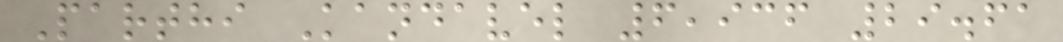Parthi Kandavel 6,936 29.61
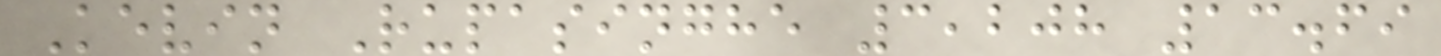Kevin Rupasinghe 3,208 13.69
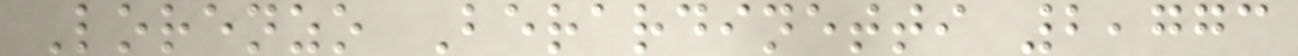Lorenzo Berardinetti 2,773
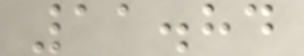11.84
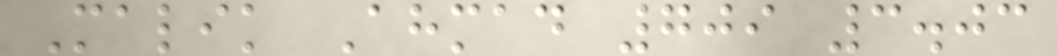Malik Ahmad 709 3.03
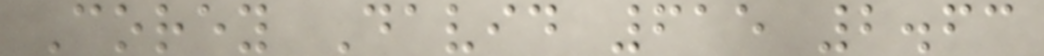Corey David 615 2.63
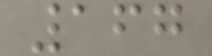167
